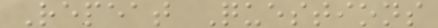Repeat Questions
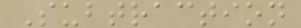Subtraction
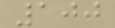100
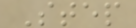Step
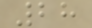28
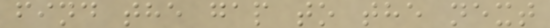find the gap to the next
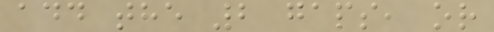add the 2 gaps, or
